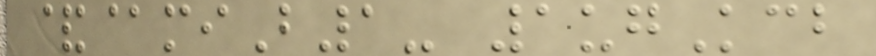&@miB1- 1ugKcb
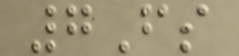7Fs
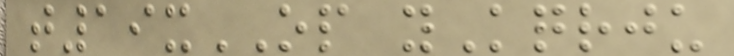t19xOP yKqrju
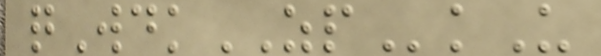qWdkZPkU
